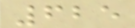625
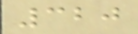320
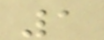1
